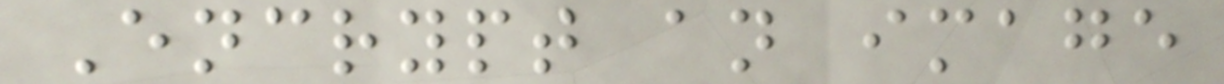Encrypt an image
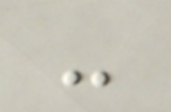-
